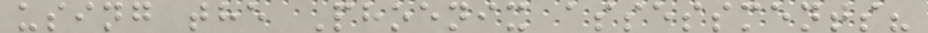using the Phoenix assessments?
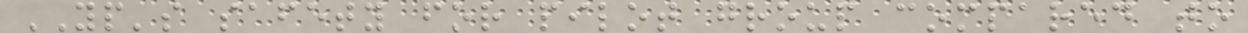YP's safety for pilot group compared to
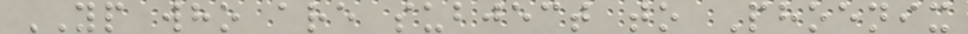YP who are subject to Phoenix
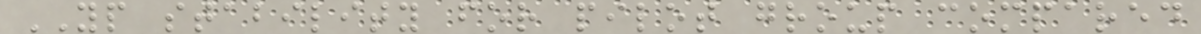YP stability for pilot group compared
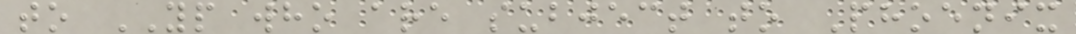to YP who are subject to Phoenix
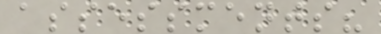assessments?
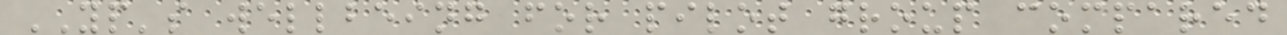YP's wellbeing for pilot group compared
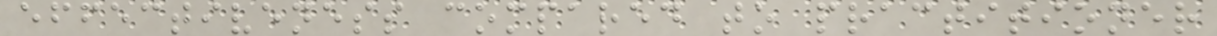effectiveness compared to practitioner
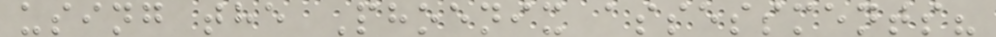using the Phoenix assessments?
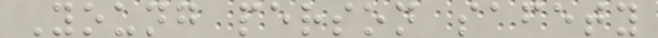Young person safety
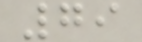79
